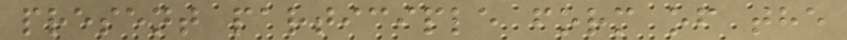present participle form of the
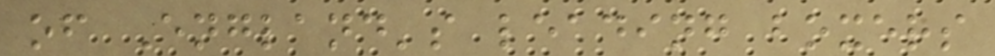of England's leading boxers
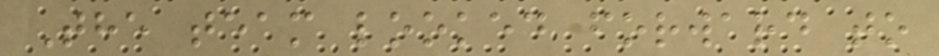The team looked forward to
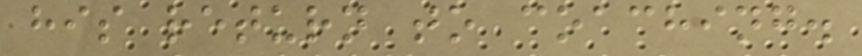his return to coaching.
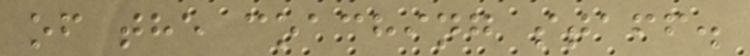of the coaching staff.
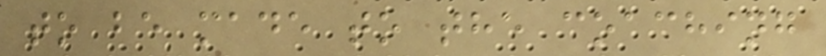to be made to the coaching
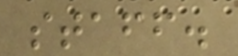staff.
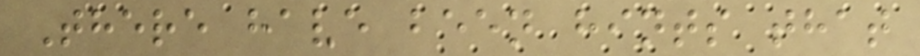There have been hints that
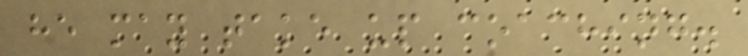he may take up coaching.
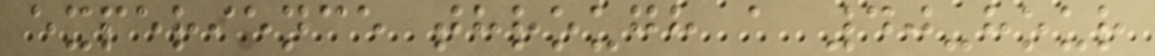experience through a 40-hour
